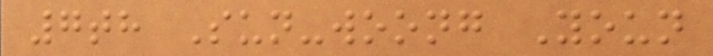7th Sun-woong Youn
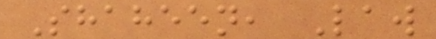Shaheen, Law
